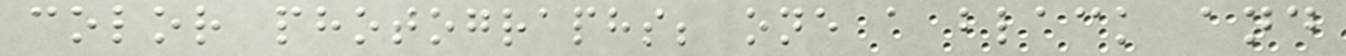color photographs; one a black and
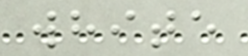white
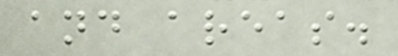and areas.
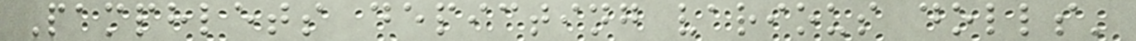Pamphlets depicting various dolls'
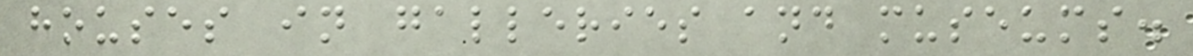houses in galleries and museums.
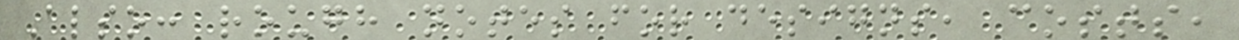Also: rough notes for designs, costs,
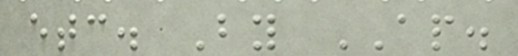etc. By AP.
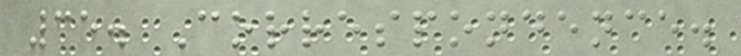35. Correspondence.
